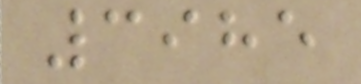3985
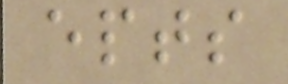epts
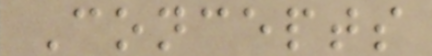Concepts
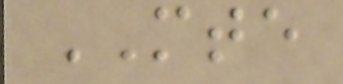MTE
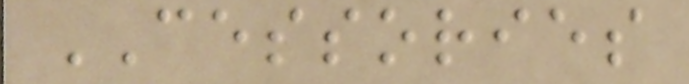CESSORIES
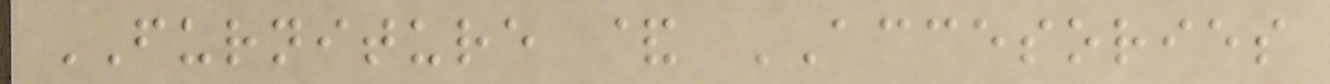FURNITURE & ACCESORIES
